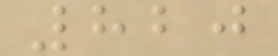820
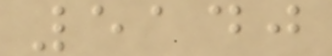5140
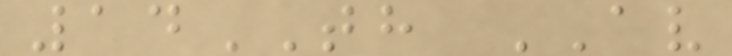14TH AV
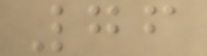76
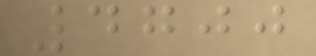4700
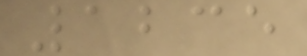1235
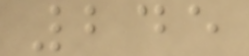245
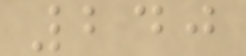240
